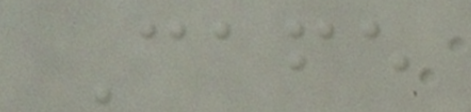Cafe
